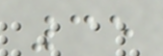35
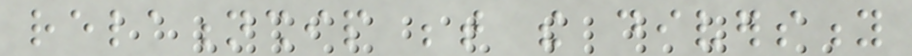relationship between the diversity
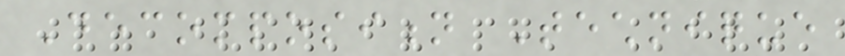Decomposition Technique
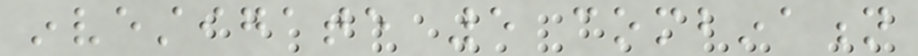investigate 5 combination
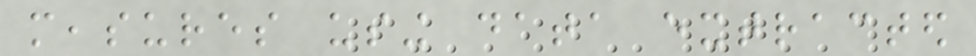measures using data extracted
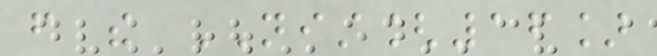from the NIST[16]
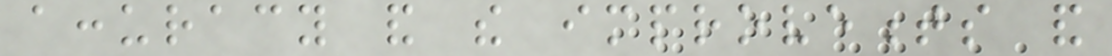accuracy and the improvements and
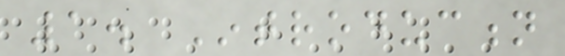1. Introduction
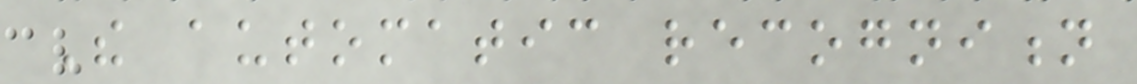The automatic recognition
